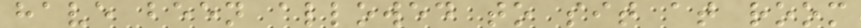have been allowed to sit at room
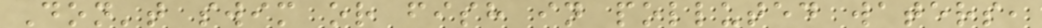Don't swim or fish in polluted waters,
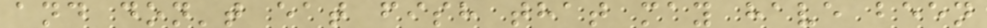and don't eat fish that may have been
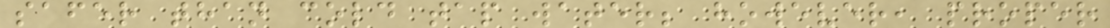safer than cold tap water; however, proper
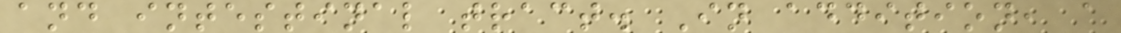and intestinal tract. In addition, a
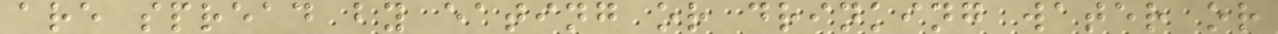are spread by eating or drinking water or
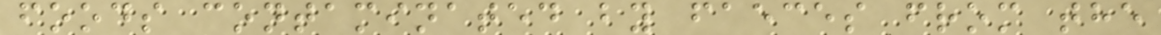foods contaminated by faeces from the
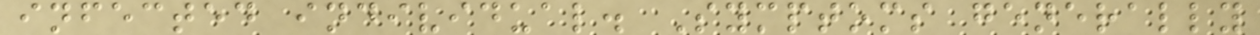infected individual. Symptoms generally
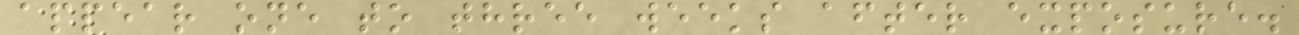appear one to three weeks after exposure.
